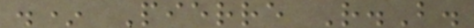.* Pierre R.B.
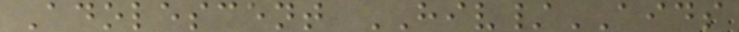Adolescent HIV/AIDS
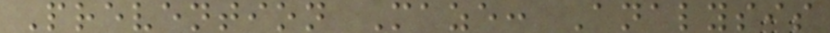Prevention Maze: Analysis
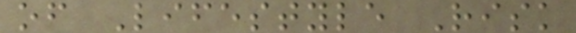of Lifestyle Risk
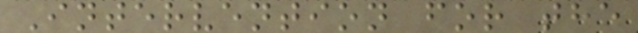Intervention for the
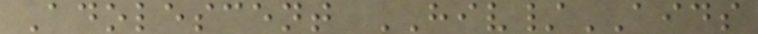Adolescent HIV/AIDS
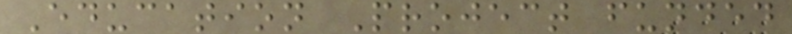Education Project funded
